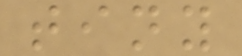tiny
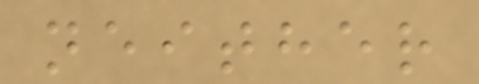neither
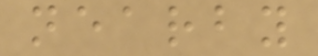nearby
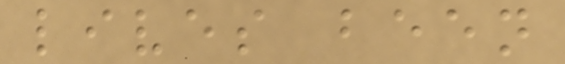lives been
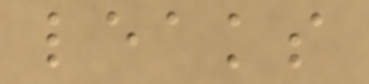leaks
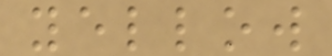yellow
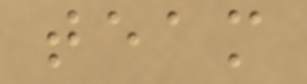team
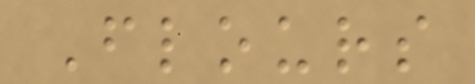Flours
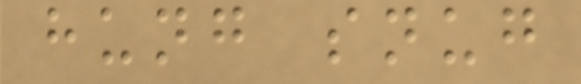hung snug
